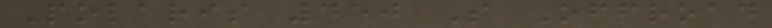Polaris 450 S Offroad
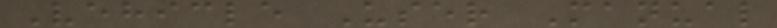Vehicle User Manual
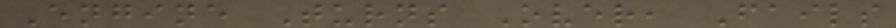Engine Turns Over, Fails
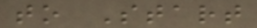to Start
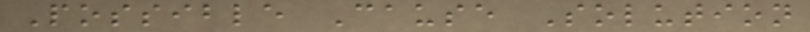Possible Cause Solution
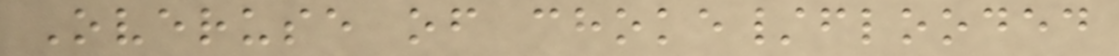Overuse of choke/flooded
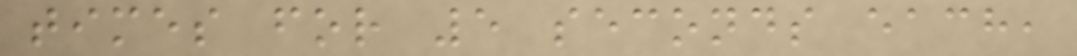times for 5 seconds each,
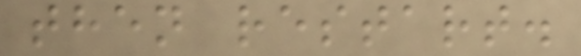then restart.
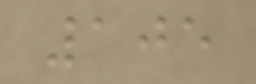105
